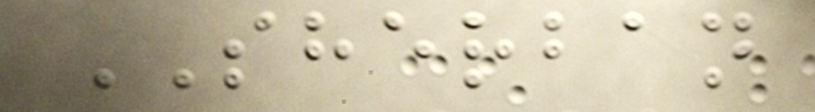SHERBAN
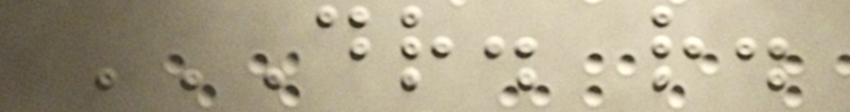DR. R.
